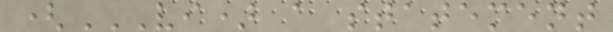(VI) A STATEMENT
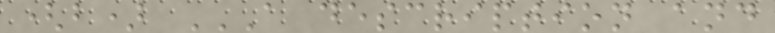(b) A DESCRIPTION AND
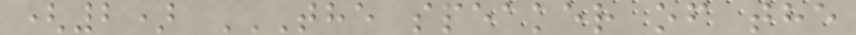(2) THE SPEAKER OF THE
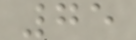75
